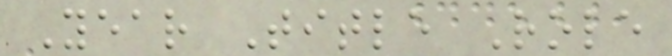Year Title Role
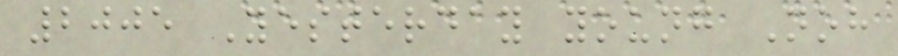2005 Yesterday young Noh
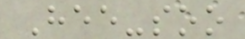Hee-soo
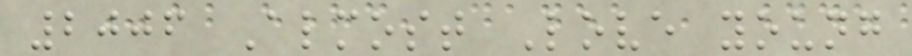2006 Almost Love young
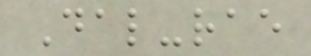Dal-rae
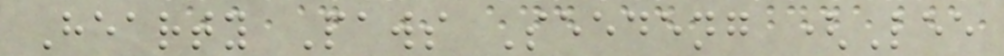Hearty Paws Seedeng (Lee
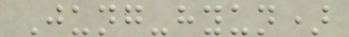Jung-hyun)
